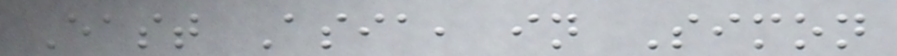East Asia, in Simon
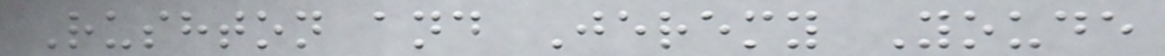Rushton and Jeremy Youde
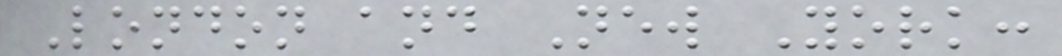London and New York:
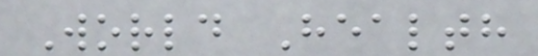World Health
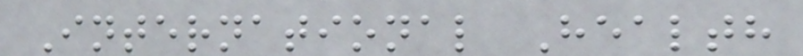International Health
